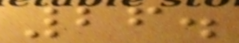26.
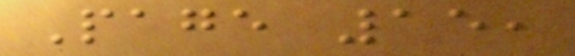Page 15,
